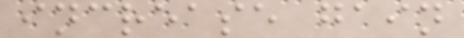increase gain
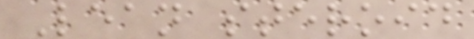Lean steroid
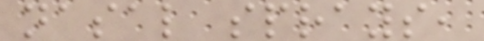nasal sprays,
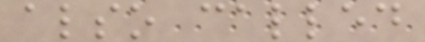also called
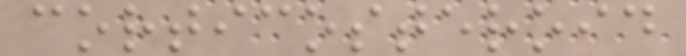corticosteroid
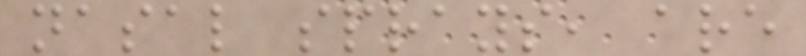nasal sprays, are
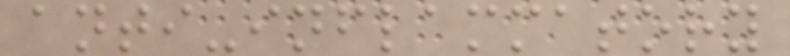anti-inflammatory
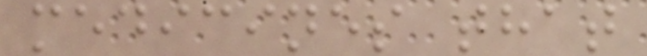medicines that
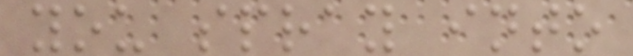you spray into
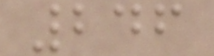246
